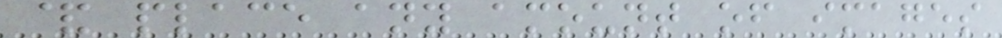& place any amount of images
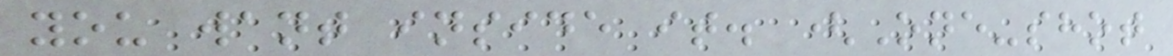you want inside it. (One-shot
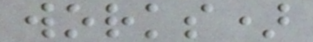works)
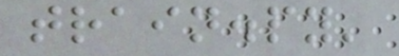train.py'
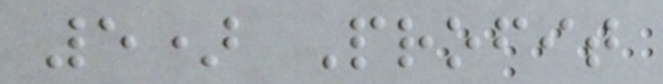5) Profit
